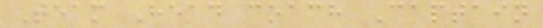Team Head coach Captain
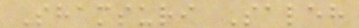Shamsuri Saleh
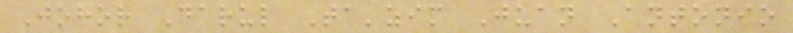Johor Darul Ta'zim Juan Antonio
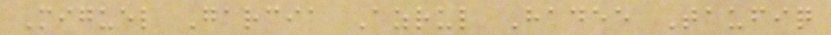Miguel Garcia Azrul Hadee Taufiq
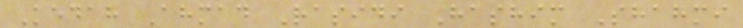Kedah Ahmad Rasidi Hashim Shahmi
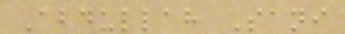Abdullah Sani
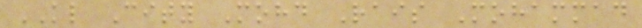KL City Mohd Rais Mohammad
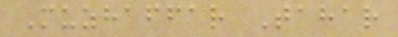Muzhaffar Tahar
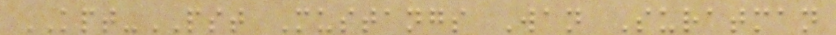KPT-PST Mustangs Wan Suratman
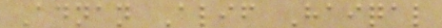Adnan Alif Haiqal
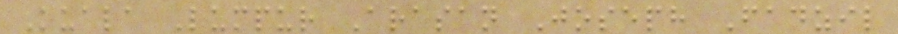Kuala Lumpur Arasan Joseph Fadzil
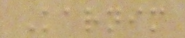Karnim
